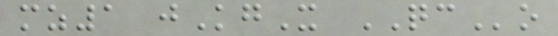mz1 jKgX QCo
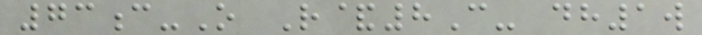73c-O R&8C- dh1w
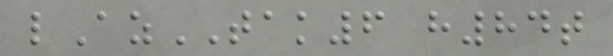lAzTAK6 h84t
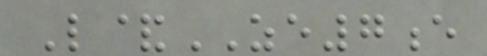L&ZE7e
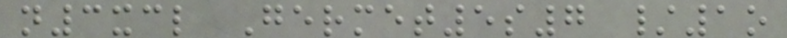n3xcl Germet5s7 /1o
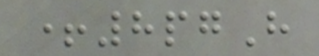+8pgH
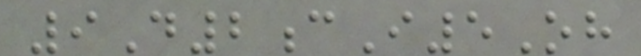9D2cI5Oh
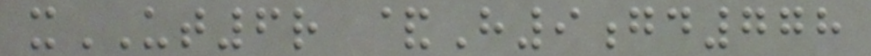xUT6r &H9gd778
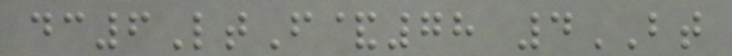dc6LtF&78 4BT
